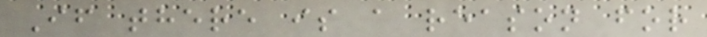If there is a reason for
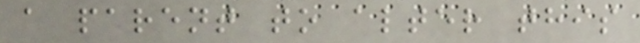a parent to alter this
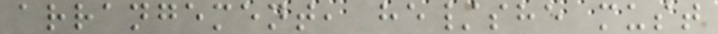arrangement, he/she must
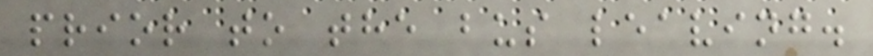prior to the bus leaving.
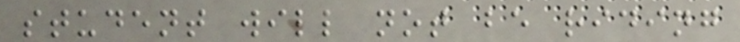student will not be riding
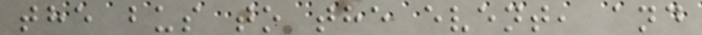the bus to the event, and
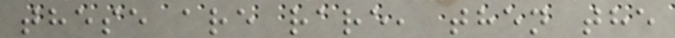these are rare, then the
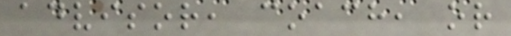advisor, coach, or
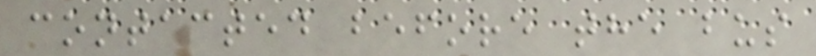contacted before the bus
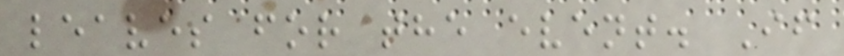leaves for the event. If
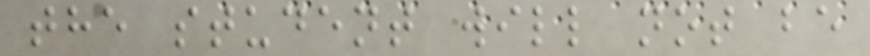the student will not be
